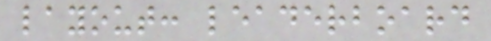layout: leaderboard
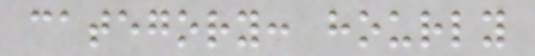category: hourly
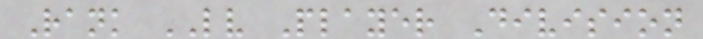Rank LV Player Division
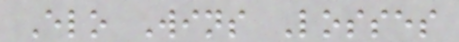Elo Wins Losses
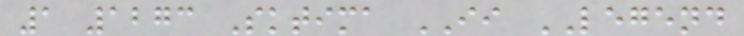1 1273 Sktima II LEGEND
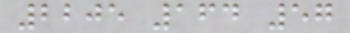2205 164 57
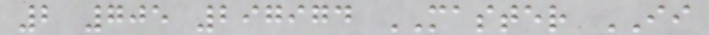2 705 297974 MASTER II
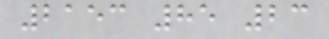2153 85 23
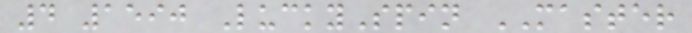4 1590 LuckySpin MASTER
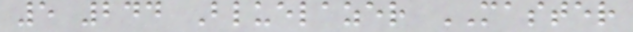5 244 Bluelazer MASTER
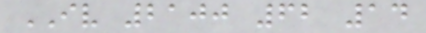IV 2100 62 14
